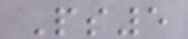Ps5
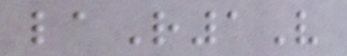laR1V
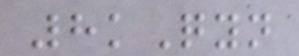8kQyn
